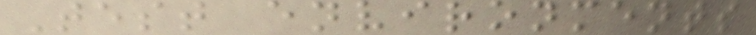Test environments
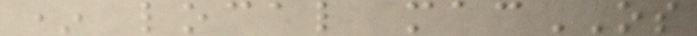* local macOS
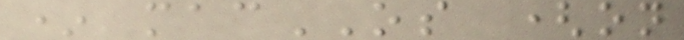* macOS (on
